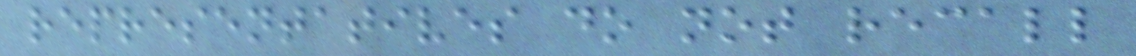representatives do not recall
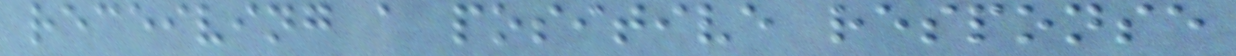receiving a positive response
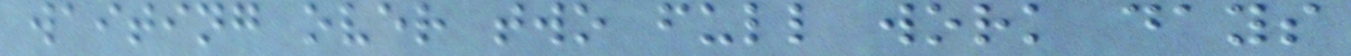waiting over two full work days
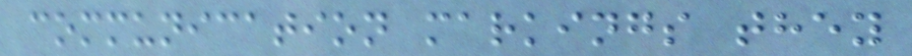communication markings they
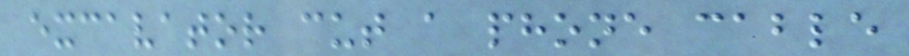excavator cut a phone cable
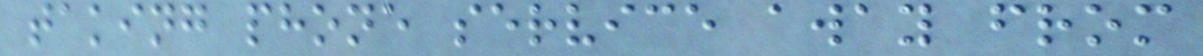taking phone service away from
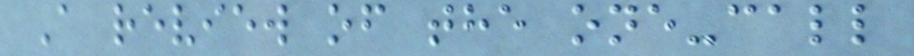A review of the one-call
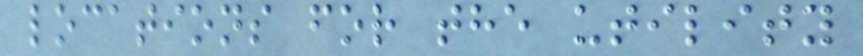locations for the utility
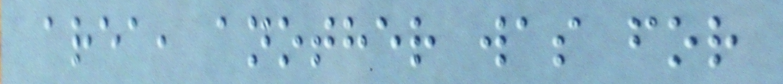area, another was for
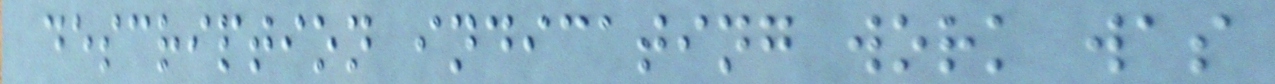description indicating work was
